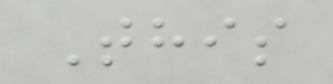This
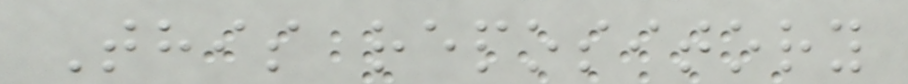This repository
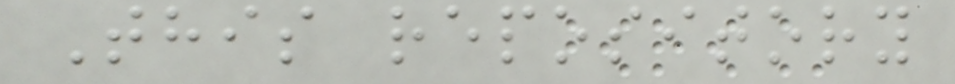This repository
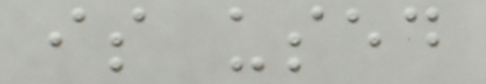is used
